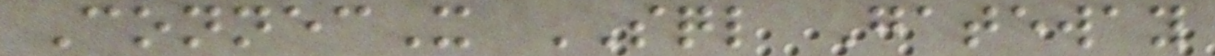ConnecX SQL Gateway
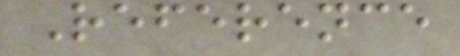Reference
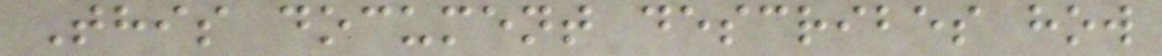This document describes how
